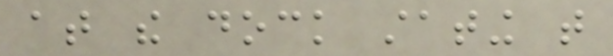at the dock stating that
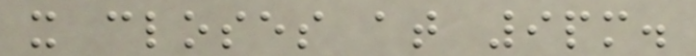it closes at 9pm.
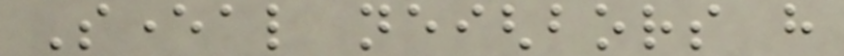Several neighbors have
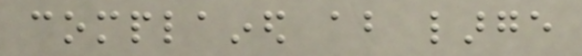complained about large
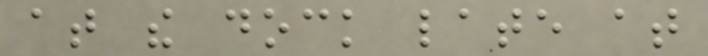at the dock late at
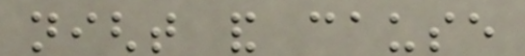night and cause
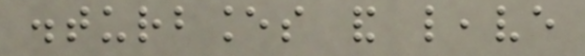disturbances and leave
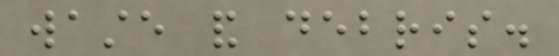waste and debris.
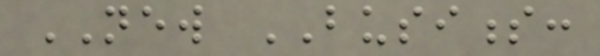NEW BUSINESS:
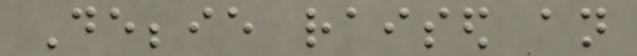Debbie raised an
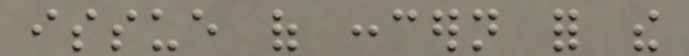issue of concern for the
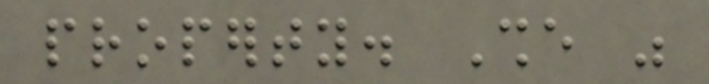property. She was
